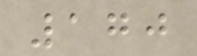170
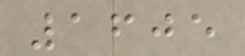1605
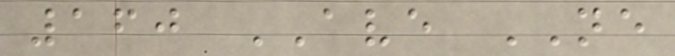160 AVE NE
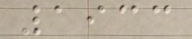1933
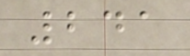241
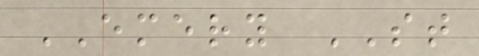EMERY ST
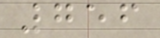756
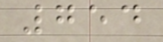754
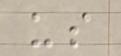us
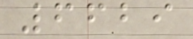6629
